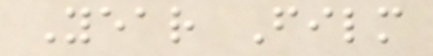Year Film
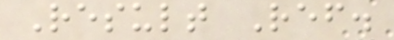Result Ref.
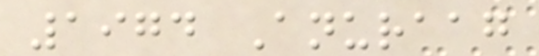1974 Anuraag
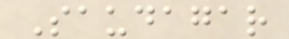Saudagar
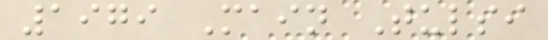1979 Main Tulsi
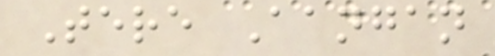Tere Aangan
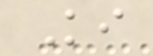Ki
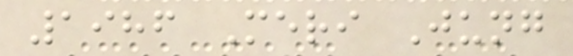1986 Meri Jung
